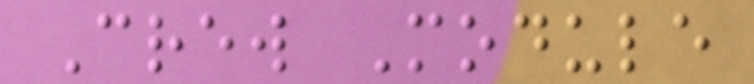Crew Module
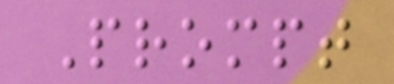Prompt
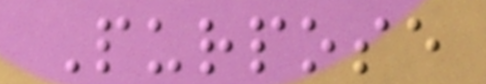Purpose
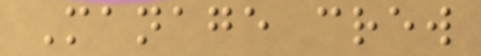Manage crew
